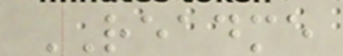README
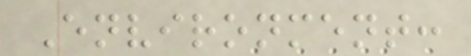Environment:
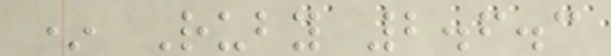* Ruby 2.6.3
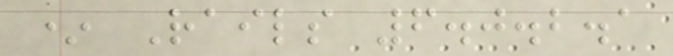* Rails 6.0.2.1
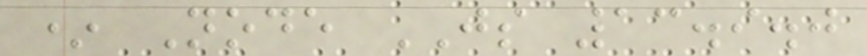* Node JS 13.9.0
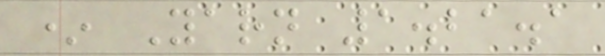* Yarn 1.21.1
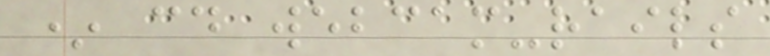* cd webcam-rails
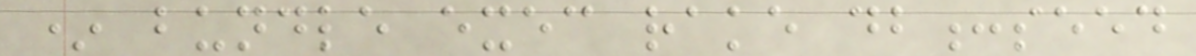* bundle exec rake db:seed
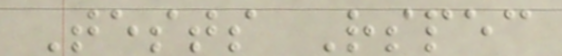Tests Rspec
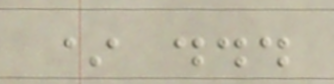* ...
